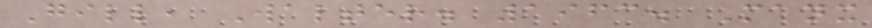Gill, Walter. 1963. Manx
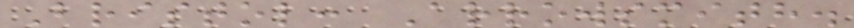Bristol: Arrowsmith.
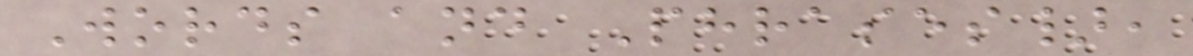Words and Phrases},
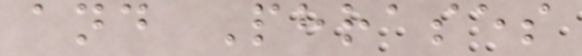and Phrases
